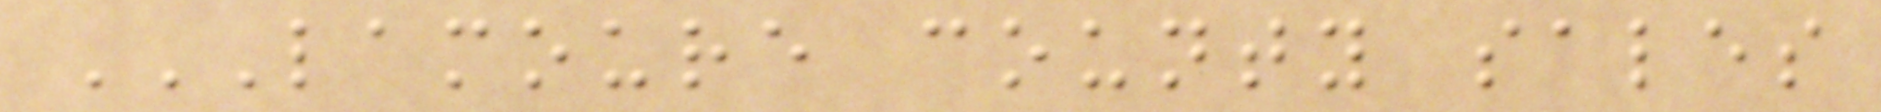LAMOURE COUNTY SALES
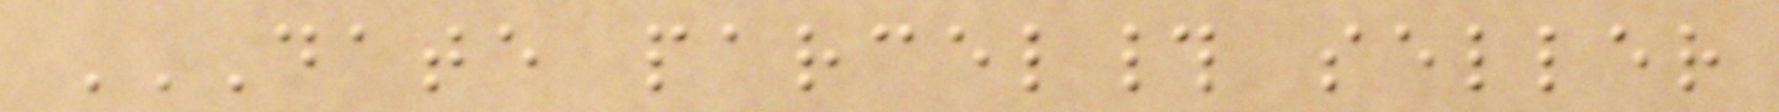DATE PARCEL# SELLER
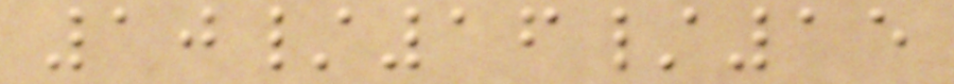10/16/15
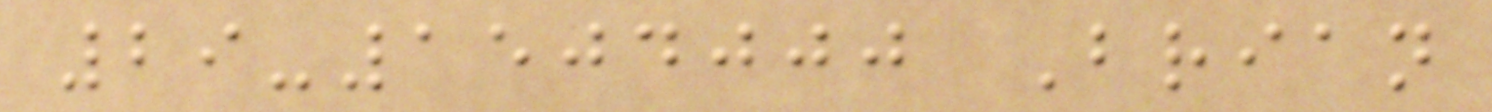29-1504000 Brian
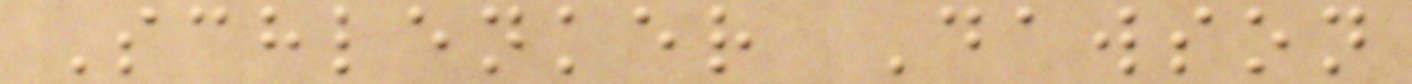Schlenker Dawson
